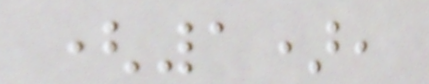(1),
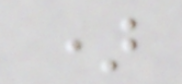)
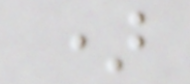)
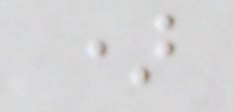)
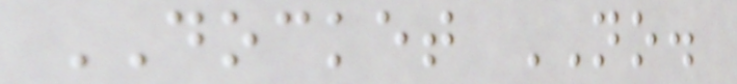DOCKET NO.
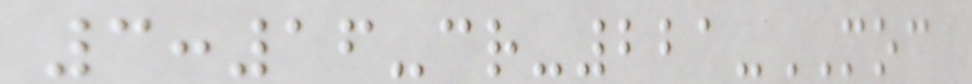3:16-cr-221-MOC
